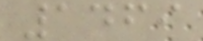1469
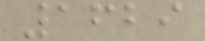1629
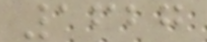1627
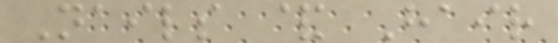Nails & Hair
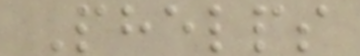Phelps
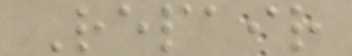Repair
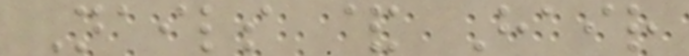Nails & Hair
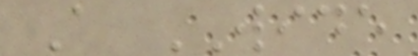A WIDE
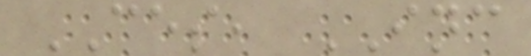CES, INC
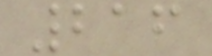216
